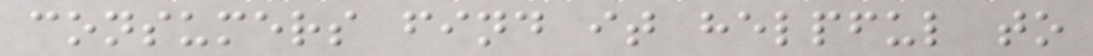consumers find it helpful to
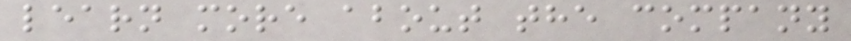learn more about the company
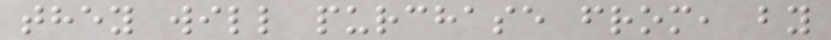they will purchase from, by
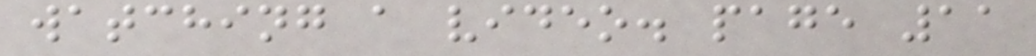watching a video. page 11
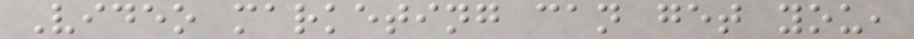Video marketing can get you,
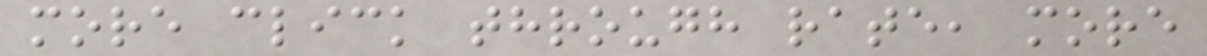more click through rate, more
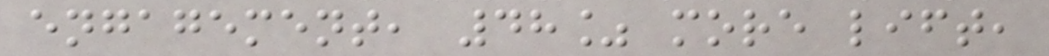engagement, 48% more lift,
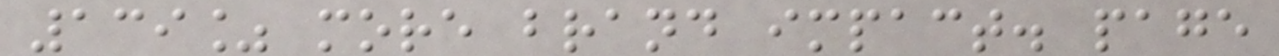139% more brand impact. page
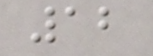12
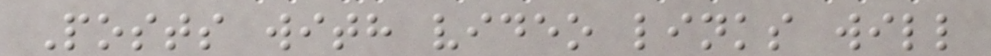Posts with video links will
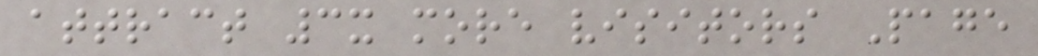attract 3x more visitors Page
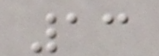13
